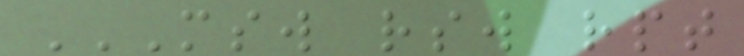MSW RSW RPT
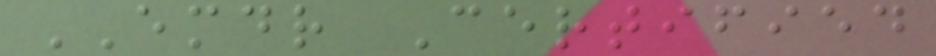EMDR Certified
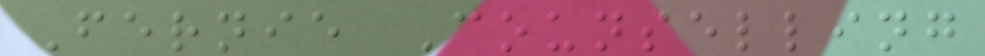Fernie Counselling
